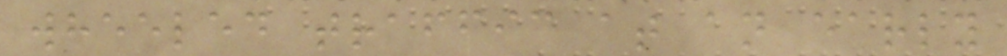wheeled traffic at an early
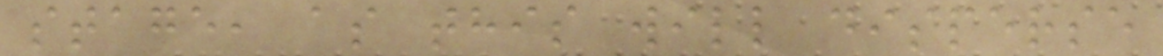stage, as this will disperse
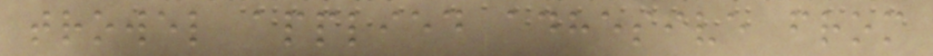trowel applied adhesive from
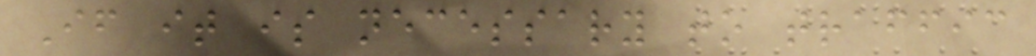If it is necessary to traffic
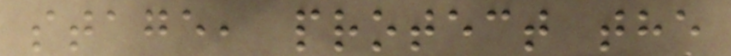stage, protect the
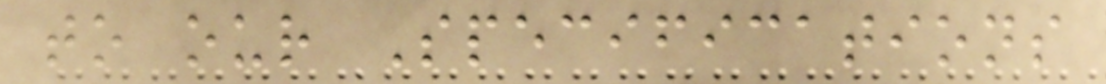to our Specifications
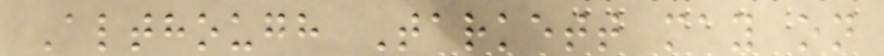Although Tarkett may on
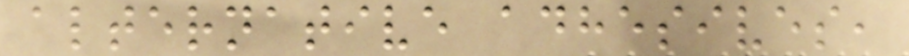alternative adhesives,
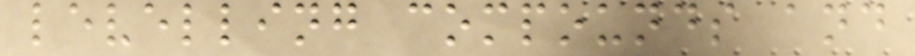levelling compounds and
